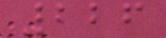226
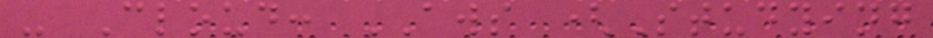- Cloud: AWS (Studying
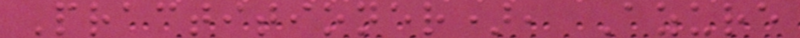Practitioner), Azure
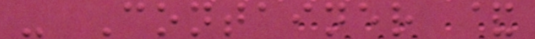- Container &
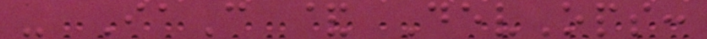- IaC & DevOps:
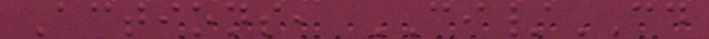Actions, CI/CD
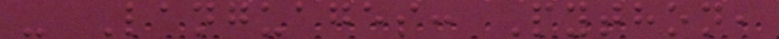- Languages: Python,
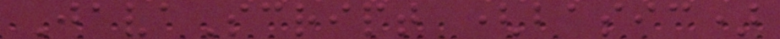JavaScript (basic)
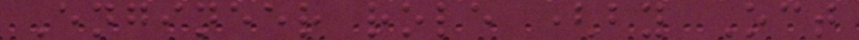Engineer role (by Oct
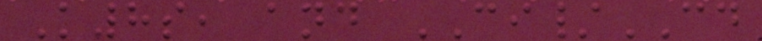K8s, and CI/CD
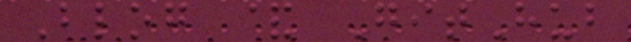Blog & GitHub
